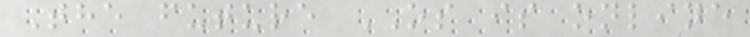The future OS is online
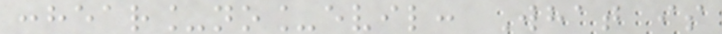:hear_no_evil: What is
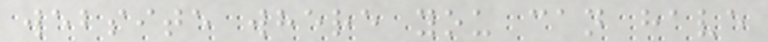website where you can have
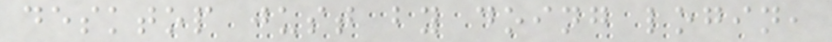desktop just by doing login,
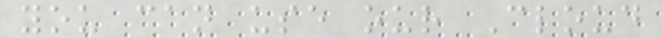you can use our Cloud
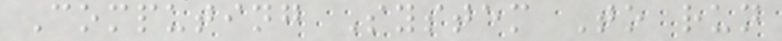Computing System To run
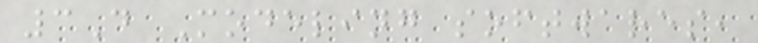3D Modeling softwares,
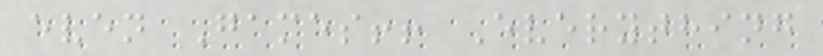even Games!! Everything
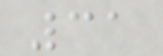31
